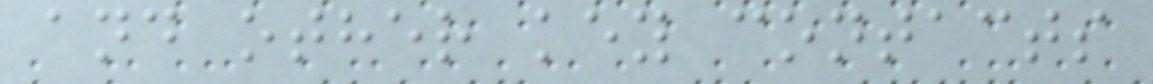and other key contacts
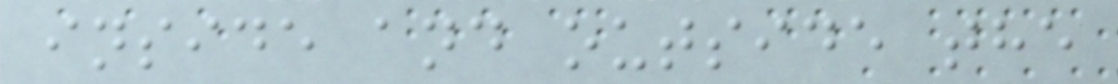inside and outside the
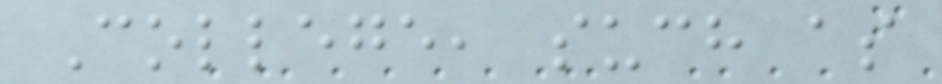College, such as
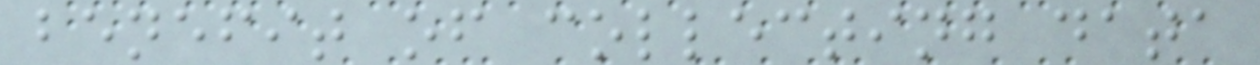benefit of collecting data
